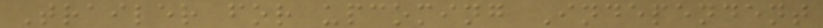Trailer for upcoming Independent
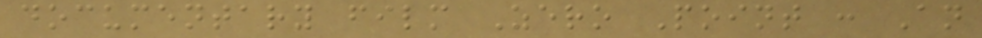documentary film Zero Point : An
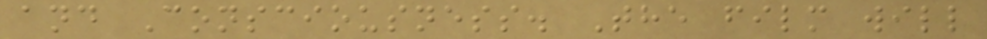and Consciousness. The film will
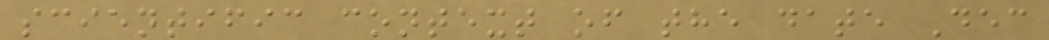scientific context of the date Dec
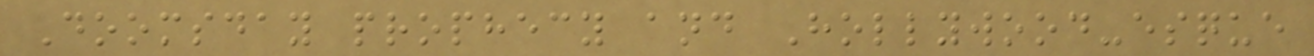Doomsday prophecy and Hollywood-esque
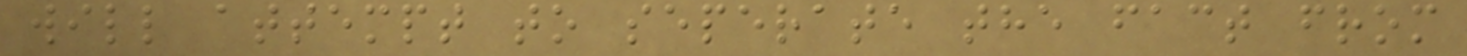will attempt to seperate the fact from
